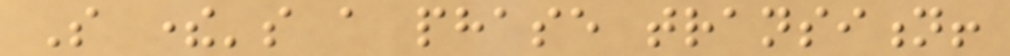So there's a phase transition!
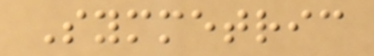Symmetric
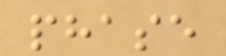phase
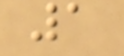1
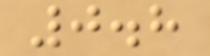0.8
